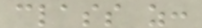class as:
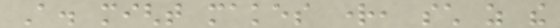A. might makes right, such as the
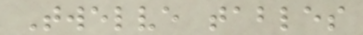Twelve tables
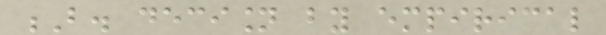B. decision by empirical
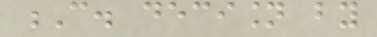C. decision by
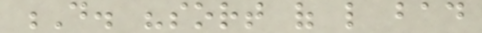D. "sort of like bad
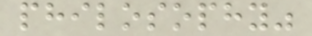philosophy"
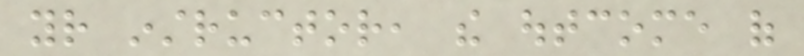your instructor, the outcome of
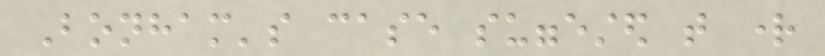Bonham's case suggested that right
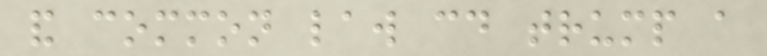and common law could trump a
